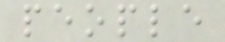people
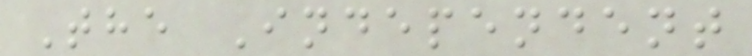The Independent
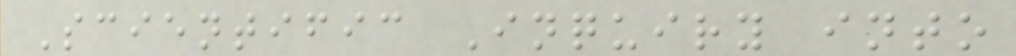Scientific Inquiry into
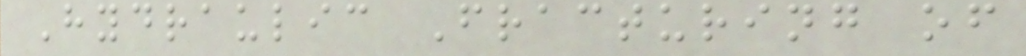Hydraulic Fracturing of
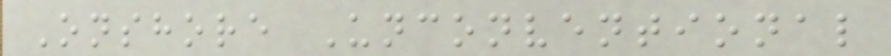Onshore Unconventional
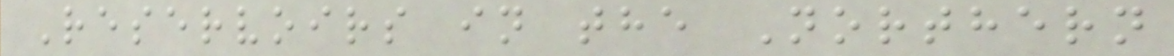Reservoirs in the Northern
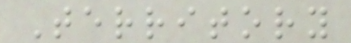Territory
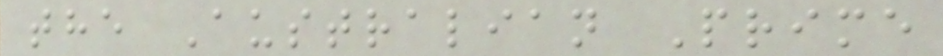the Australian Prime
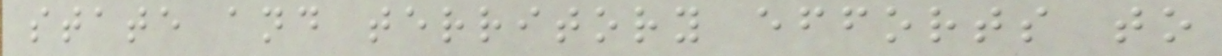state and territory efforts to
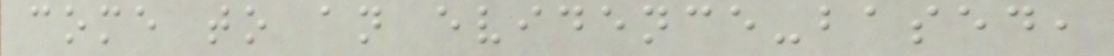come to an evidence-based,
